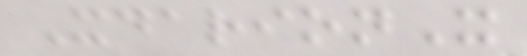XdarionX
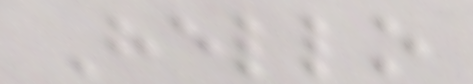Hello
